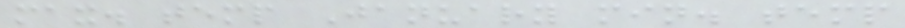max. temp January min. temp
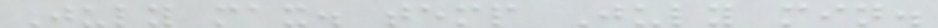July max. temp July min.
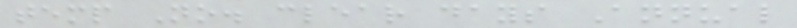temp No. clear days Annual
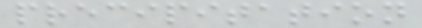precipitation
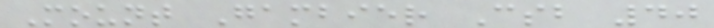Mount Gambier Csb 40
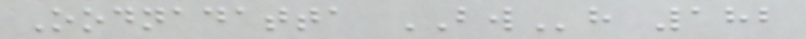Oodnadatta BWh 182
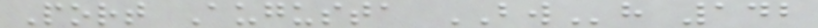Port Augusta BWh 142
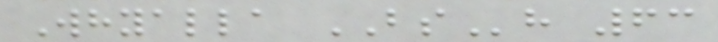Whyalla BSh 63
